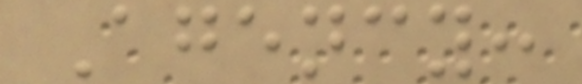Agency:
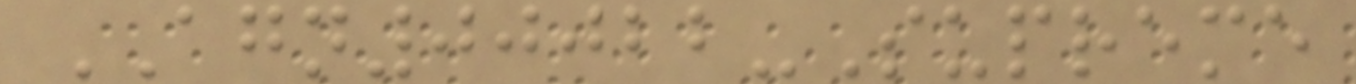AGN00022-Supreme
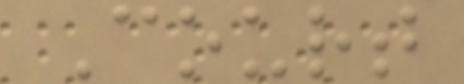Court
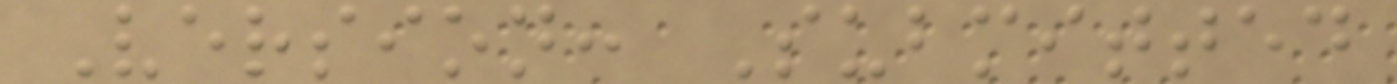Version: Submitted
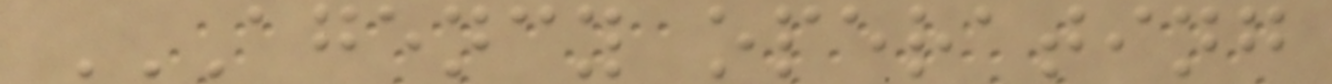AGENCY OPERATING
